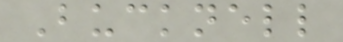Bucknell
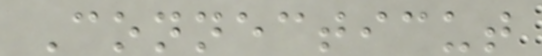Connecticut
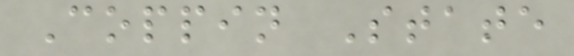Coppin State
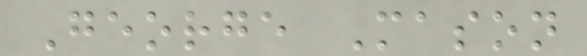George Mason
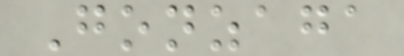Gonzaga
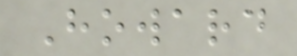Howard
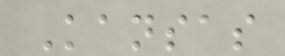Kansas
